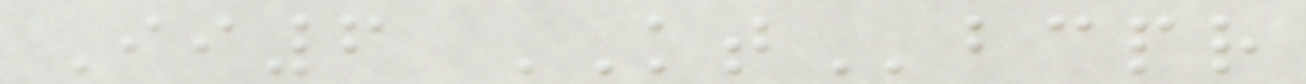Ii6 KTbcpr
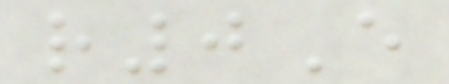r0E
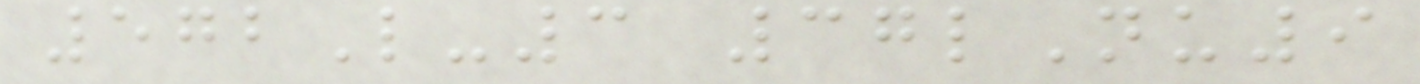572L-3 37lNu9
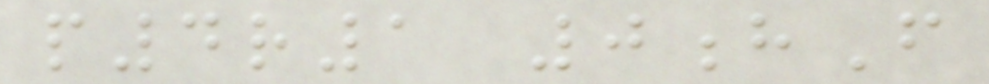p4r1 0hF
